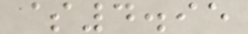$4.95
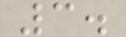3.
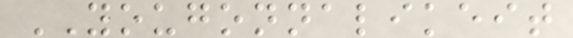YOUGONNALIKEIT
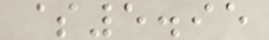$5.95
